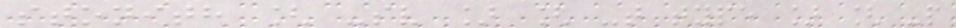stonith [ -sv ] [ -t type ] [ -p
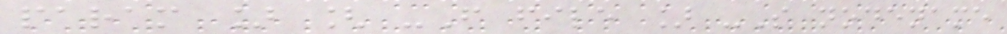param ] [ -F file ] -S nodename
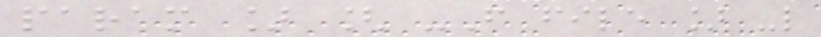param ] [ -F file ] -l
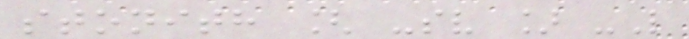stonith [ -sv ] -L
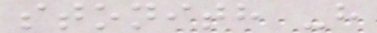stonith -h
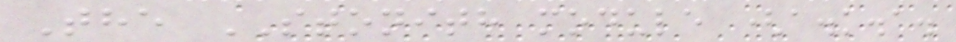The STONITH module (a.k.a.
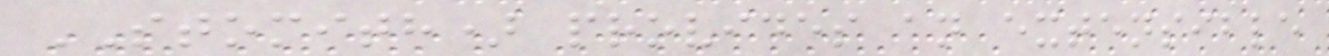STOMITH) provides an extensible
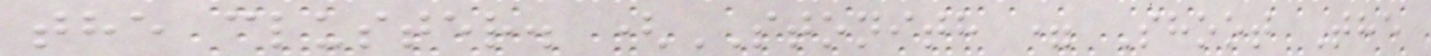the cluster. (STONITH = Shoot The
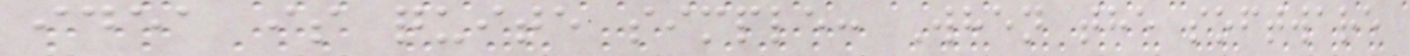idea is quite simple: When the software
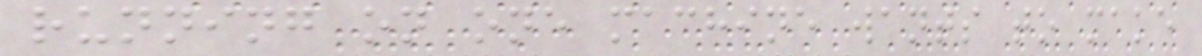running on one machine wants to make
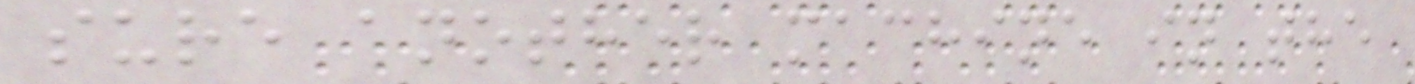sure another machine in the
